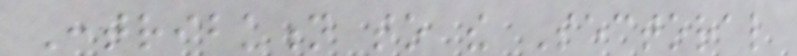Contribution to the Sectoral
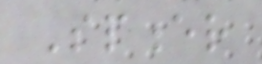Spencer
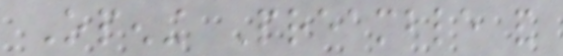Opening Preamble and
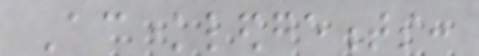Acknowledgements:
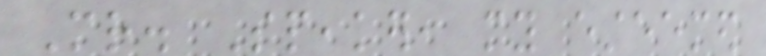Mr. Speaker, my esteemed
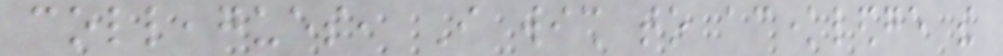colleagues, I wish to acknowledge the
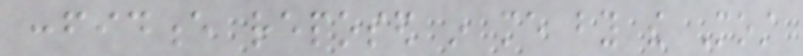confidence reposed in me by the Most
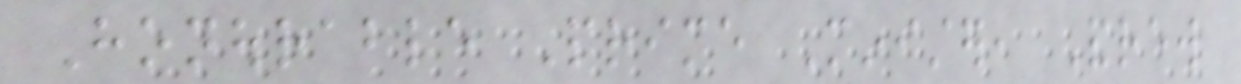Honourable Prime Minister, Andrew
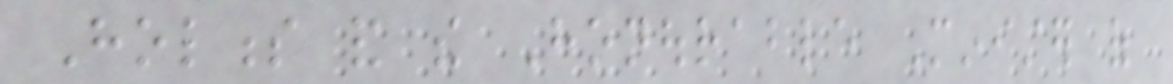Holness and the Honourable Minister of
